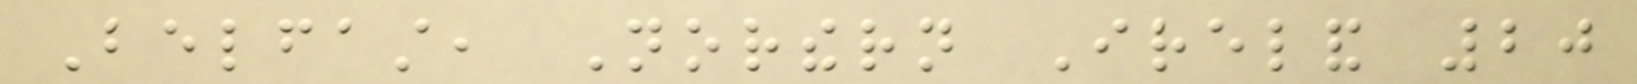Belfast, Northern Ireland 20
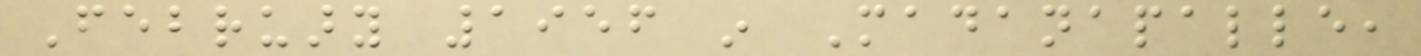February 1956 in Madanapalle,
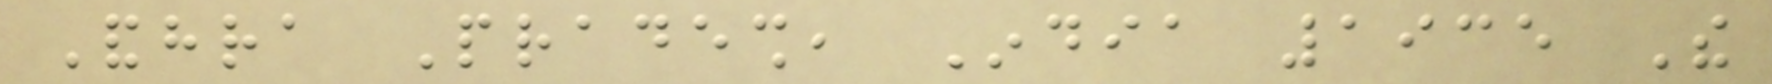Andhra Pradesh, India 1935 The
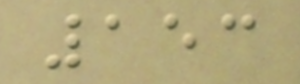153
